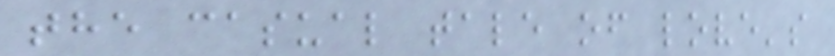the casual tale of love's
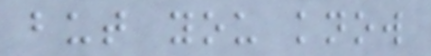but you know
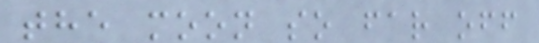the moon so far off
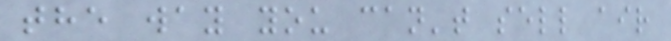the way you can't sell air
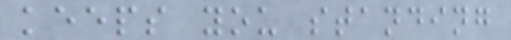keeps you standing
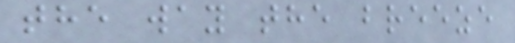the way the breeze
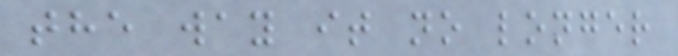the way it no longer
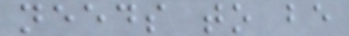needs to be
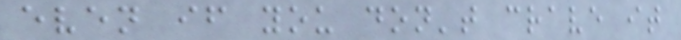even if you don't crave it
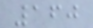160
